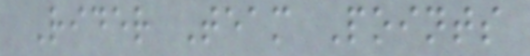Rider Team Points
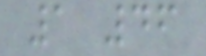1 46
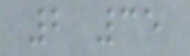2 35
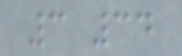3 34
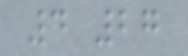4 27
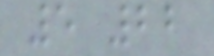5 22
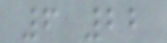6 22
